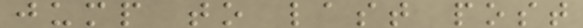jump to last post
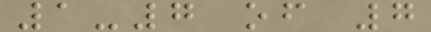1-7 of 7
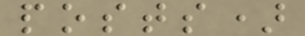posts)
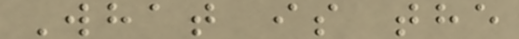What is the
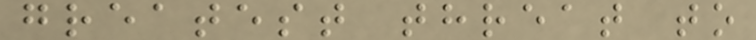greatest threat to
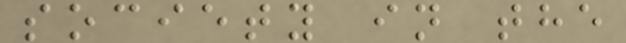society in the
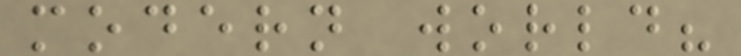modern world?
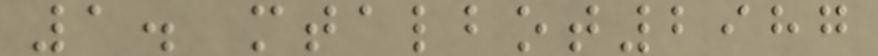1. mtalbot2987
